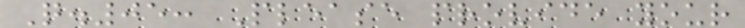Q.05: Please provide your
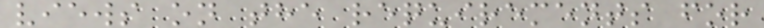views on the requirements for
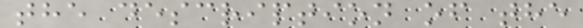the description of the
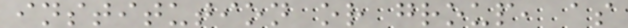institution or group, as
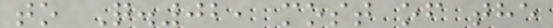to Q.02, most of the
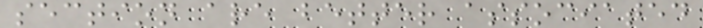section are better associated
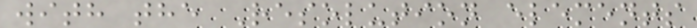with the Resolution elements
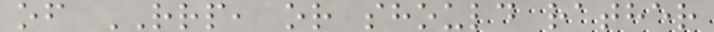of RRP, or should rather
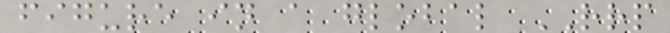figure in a global RRP
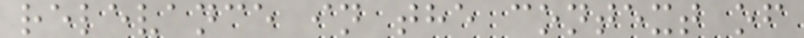relevance in the context of
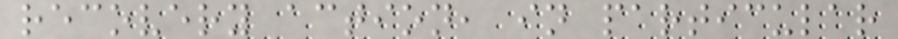recovery action, in particular
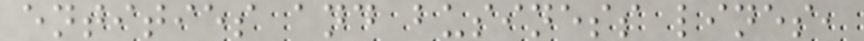entities and business lines,
